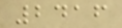2416
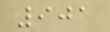901
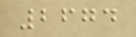2674
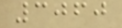3060
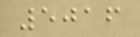5016
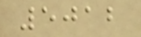5012
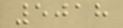5018
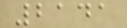2141
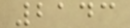2143
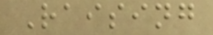Raising
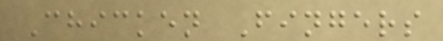Chicken Fingers
